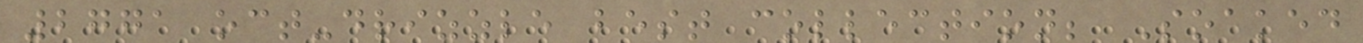2771 oct-drizzle best collection; Soaked
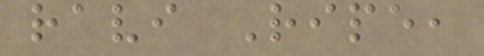ravi Ripe,
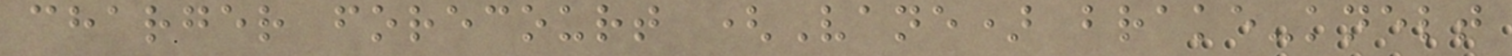charger forecourt (Vane) brake-knelt
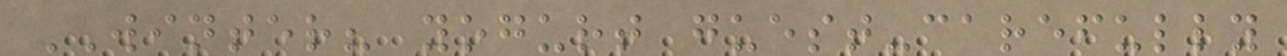WINTER? yogurt guest-carefully
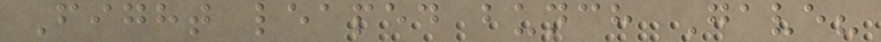Fight leaped bunch Gave?
